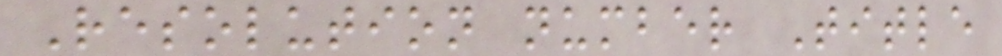Resolution number Title
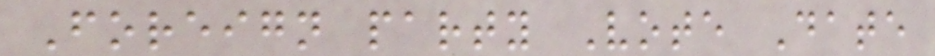Foreign party Vote Date
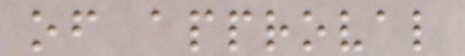of approval
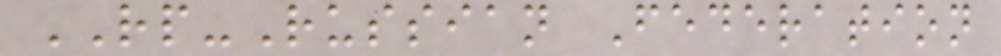RP-Russian Federation
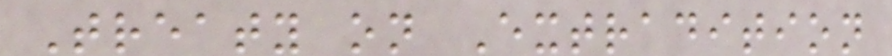Treaty on Extradition
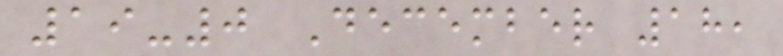19-0 December 18,
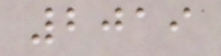2019
